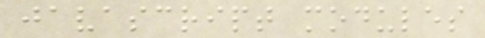javascript modules
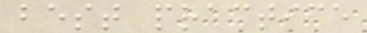best practice
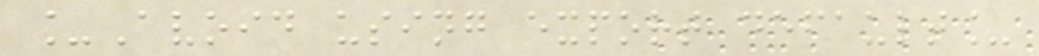_Avoid using export default_
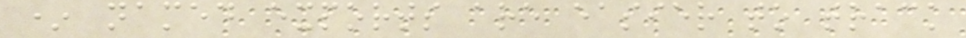* named exports are easier to track
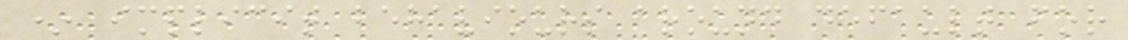* implicit behaviours around default for
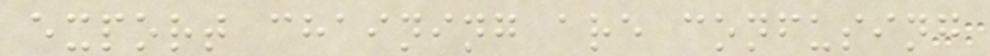export chaining are confusing
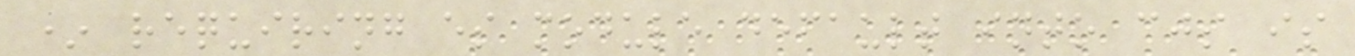* requiring es module default into cjs is
